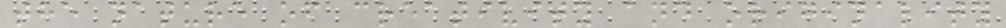the nature of creativity and originality
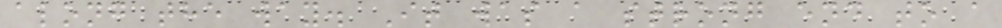along the way. It was a strong end to a
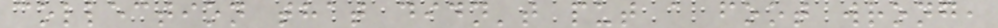collection that didn't put a foot wrong,
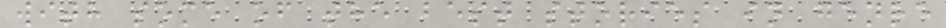with some of the best stories in genre
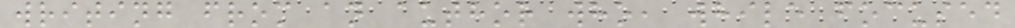writing from an author who, while focused
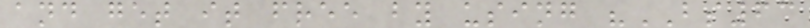and get it free by using "BS63
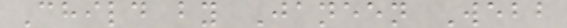Child by Janeen Webb
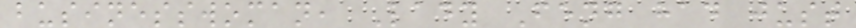businesswoman, Lady Feng had just
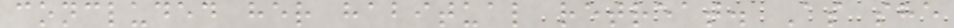concluded her habitual retreat. As she
